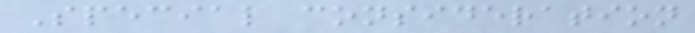Special consideration
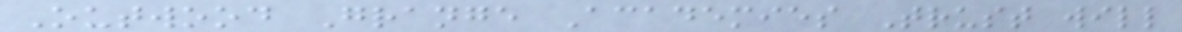Outwood Grange Academies Trust will
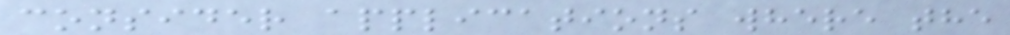consider applications where the
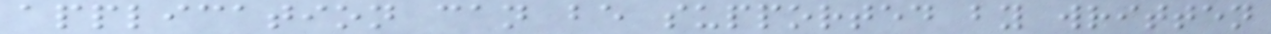application can be supported by written
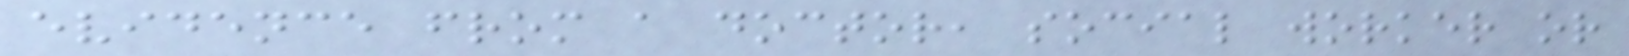evidence from a doctor, social worker or
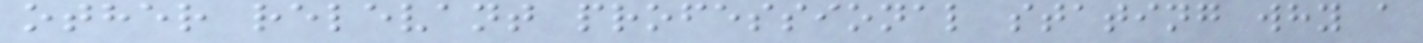other relevant professional stating why a
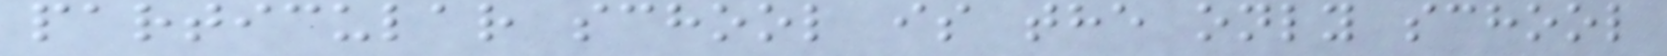particular school is the only school
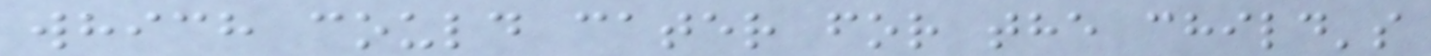which could cater for the child's
